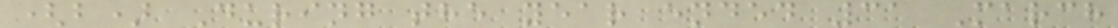(b) During the year ended 31 March
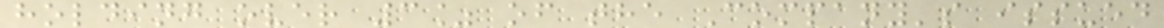holding over 3% of the Company's issued
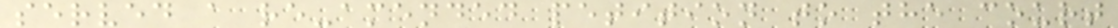served a re-amended petition to the court
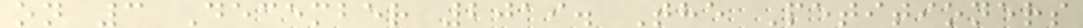on 3 December 2019. The Petitioners
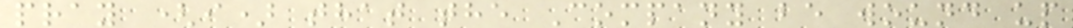pray (i) that the Company be wound up
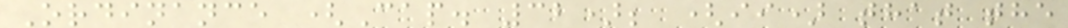Ordinance (Cap. 32); (ii) that the
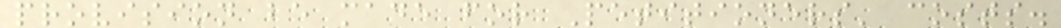provision be made for Petitioners' costs.
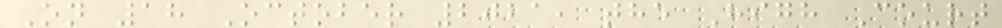On 18 October 2021, the High Court
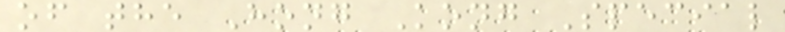of the Hong Kong Special
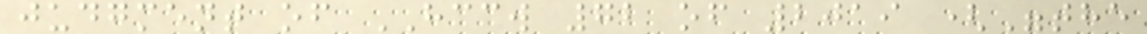judgment of HCCW 72 of 2019 ("the
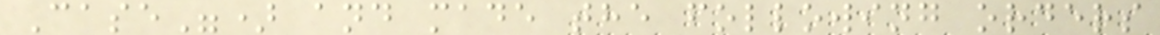Case") and made the following orders
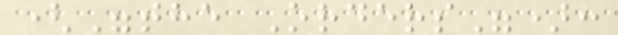("the Orders"):
